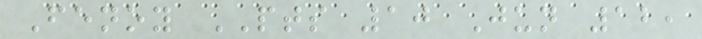Fenoy PTS 10 Jun 12,
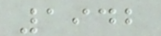1942
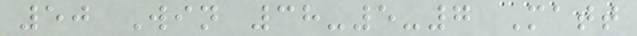50 Win 38-5-7 Matt
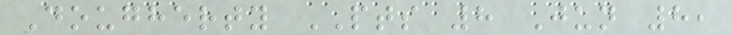Dougherty PTS 8 Jun 8,
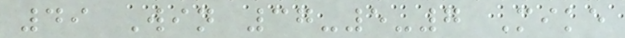49 Win 37-5-7 Mike
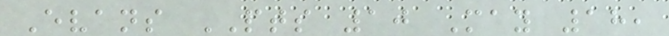Evans PTS 10 May 18,
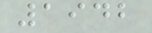1942
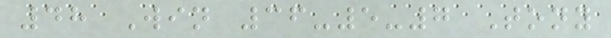48 Win 36-5-7 Tony
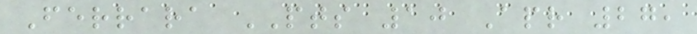Ferrara PTS 10 Apr 27,
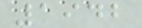1942
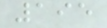195
